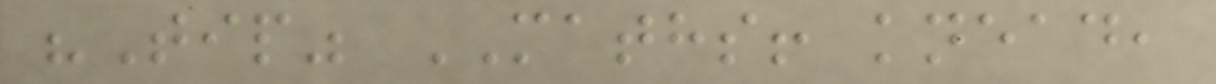"Tip" MATHS! knead,
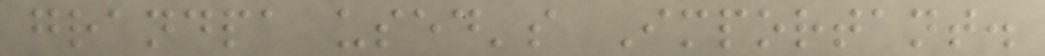grandpa used's Important.
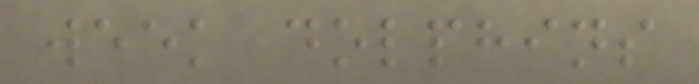week dolphins
